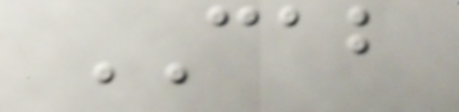CAB
